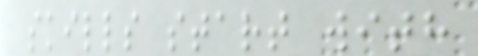skills start with
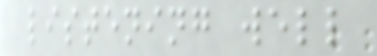listening well
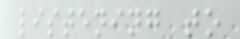listening to
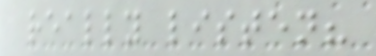really listen?
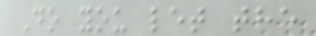Do you let the
